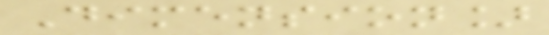Dimension]
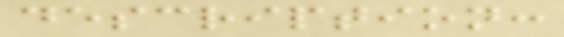description:
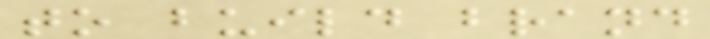to build brand
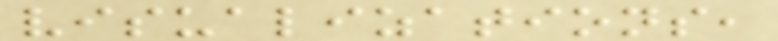visualizations,
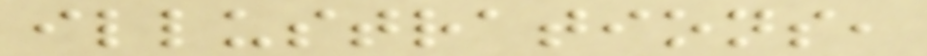illustrations,
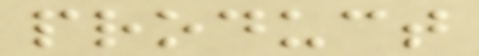product
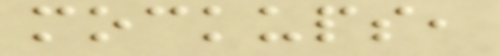mockups,
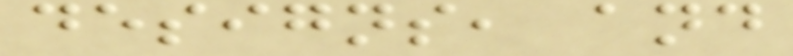designs, and
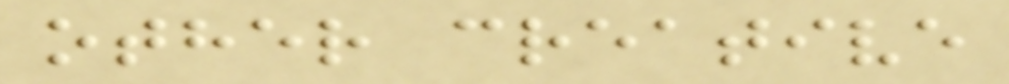other creative
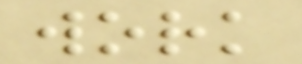work
